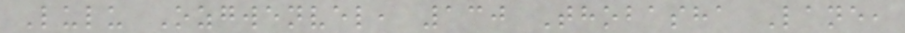Lulu Ozgwenvel, 130 Thobasha Lane,
